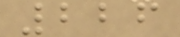226
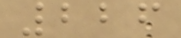226
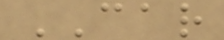CAR
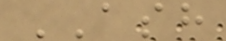ASH
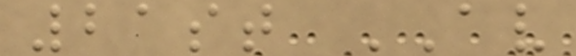21st AV
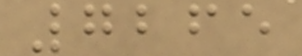7265
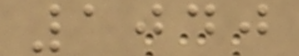1040
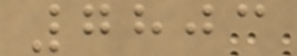7803
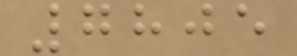7805
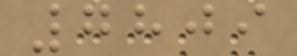7809
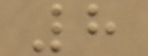8
